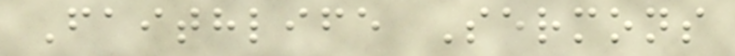Faithlife Sermons
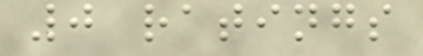0 ratings
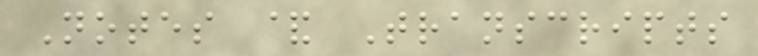Notes & Transcripts
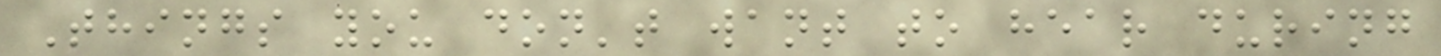Things you don't want to hear during
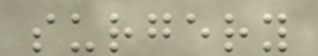surgery
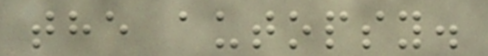the autopsy.
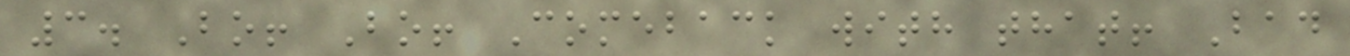3. Bo! Bo! Comeback with that! Bad
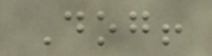Dog!
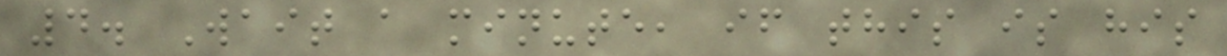4. Wait a minute, if this is his
